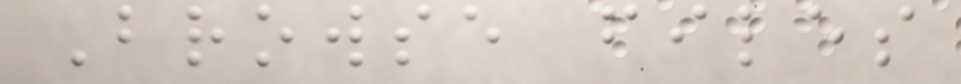Browse files
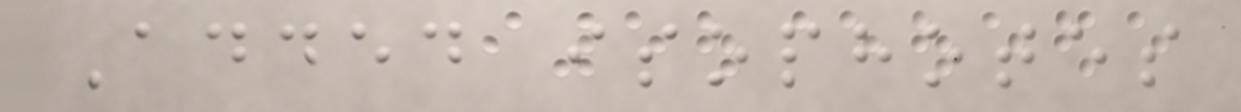Added isophotes
